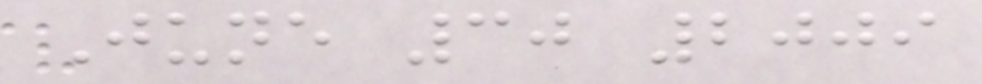June 30 2009
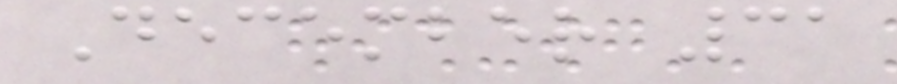December 31
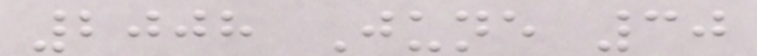2008 June 30
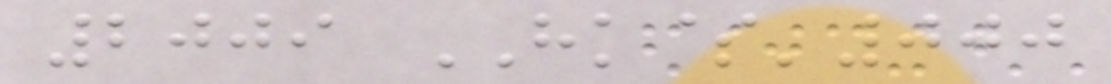2009 HK$'000
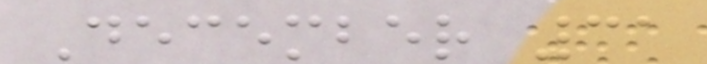December 31
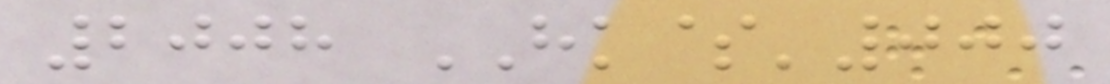2008 HK$'000
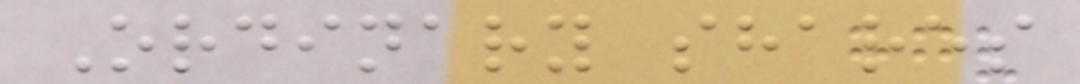Ordinary shares
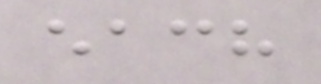each
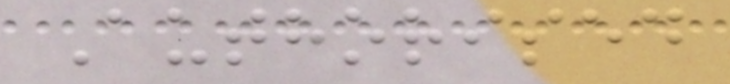Authorised
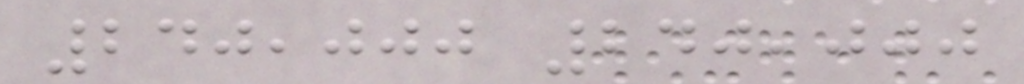240,000 240,000
